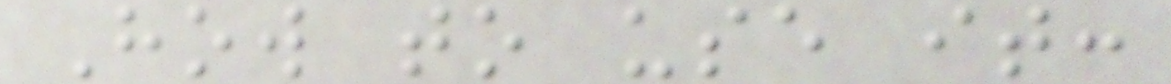How to use it:
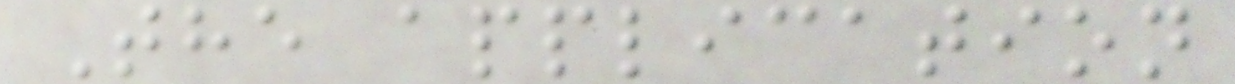The application
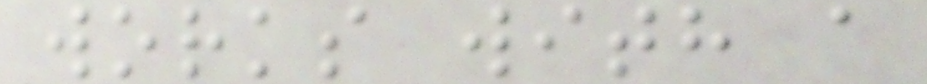works with a
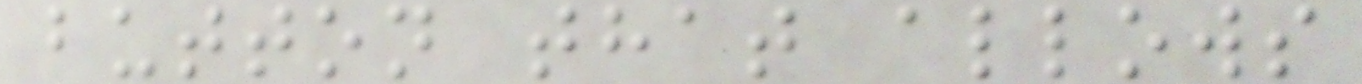button that allows
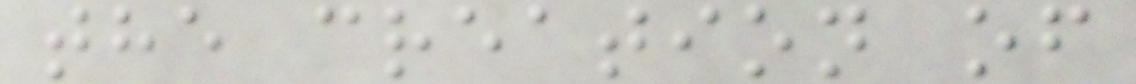the creation of
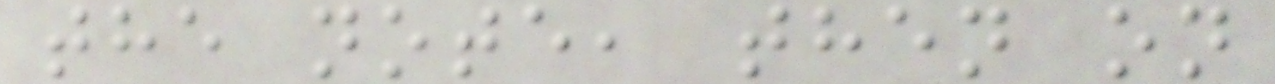the note, then on
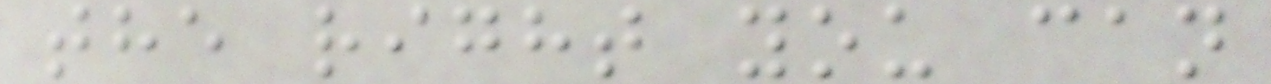the right you can
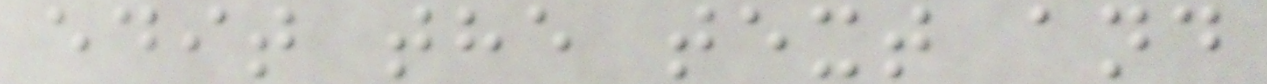edit the text and
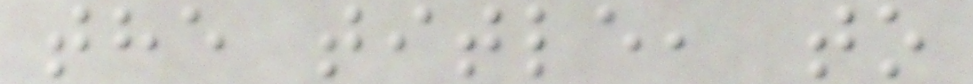the title, to
